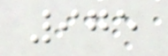975
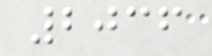2036
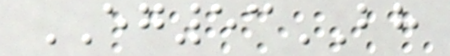EG53BH
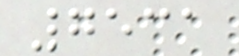7531
